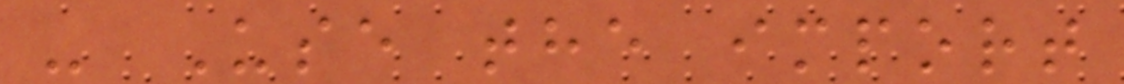- Use the import
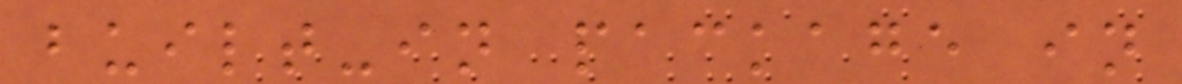built-in package in
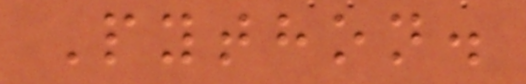Python.
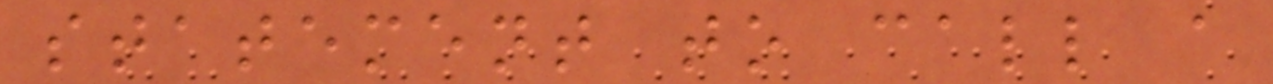statement to call a
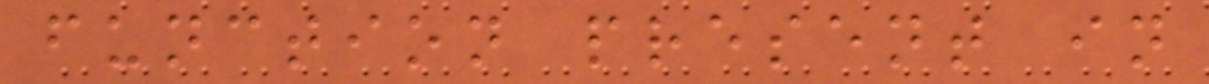function present in
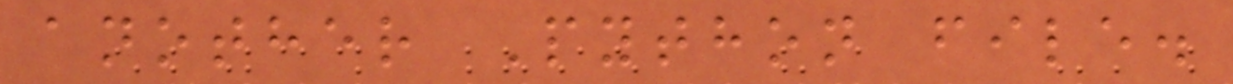another Python file.
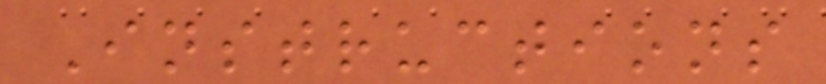Instructions
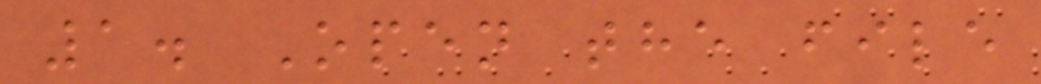1. Open the file
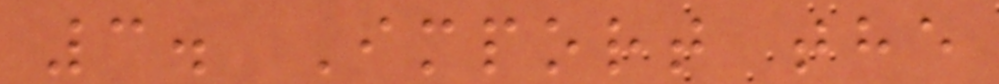3. Import the
